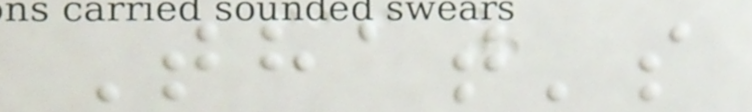That's
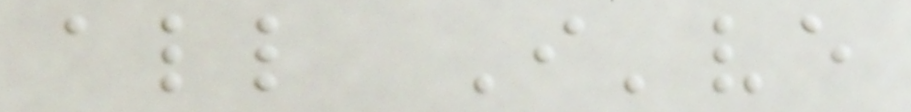all I've
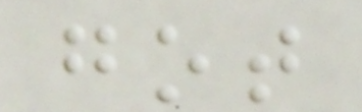got
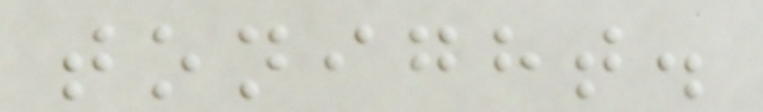tonight.
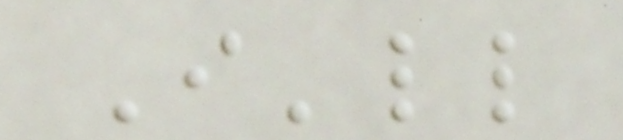I'll
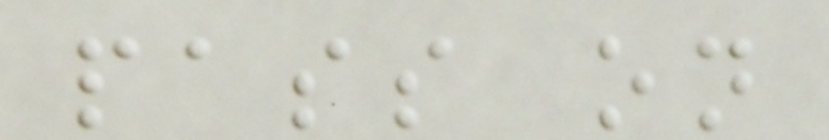pass on
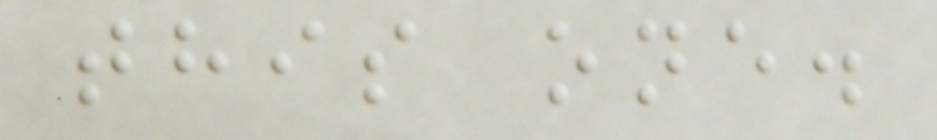this one.
